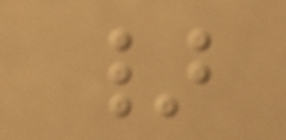}
